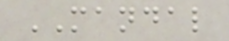MANDAL
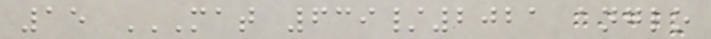15 MAT 639/2021 ANGLO
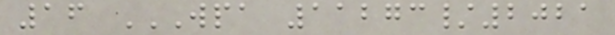16 WPA 11273/2021
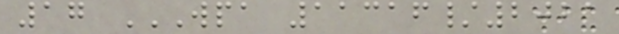17 WPA 11316/2021
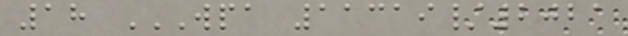18 WPA 11319/2021
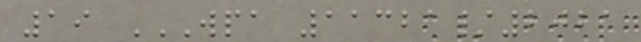19 WPA 11321/2021
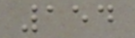154
